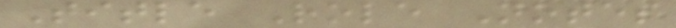Title Role Notes
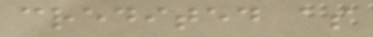credited as
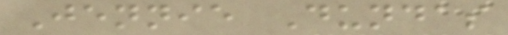Jennie Dundas
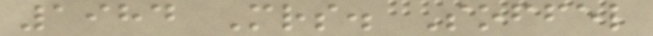1984 Mrs. Soffel
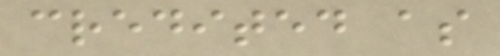credited as
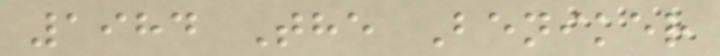1984 The Beniker
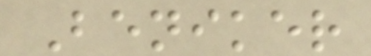Beniker
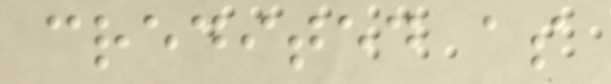credited as
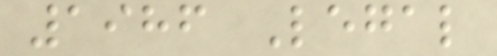1986 Legal
